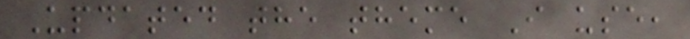Updated the theme I use,
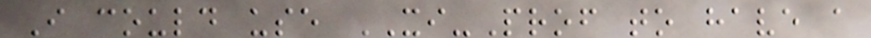I could use XI-Prof to have a
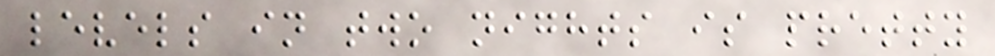levels in two nights is pretty
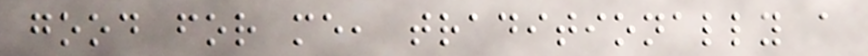good for me, traditionally a
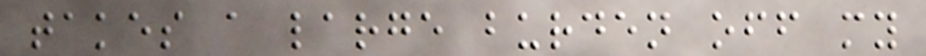takes a large burden off my
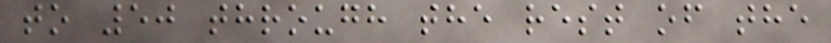to 50 through the rest of the
